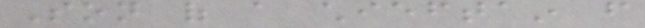Son of a chieftain from
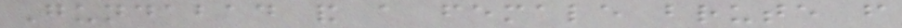Gundabad and a female brute from
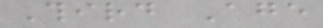Third Age
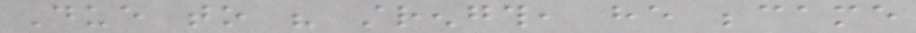Due to his strength, he became
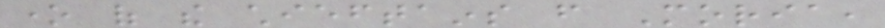one of the chieftains from Moria,
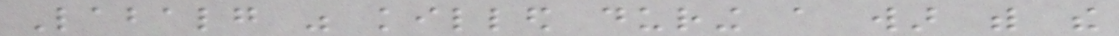Labalg was killed during a war with the
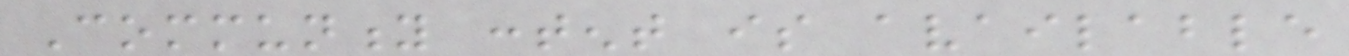Community content is available
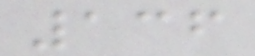136
